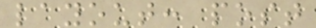layout: post
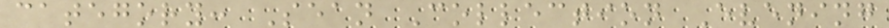category: Sean Collection Evening
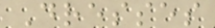Dresses
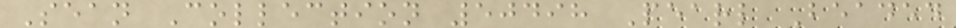Sean Collection 50498 Pearl Beaded
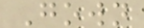Gown
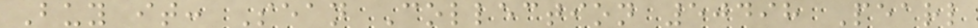Buy it: Sean Collection 50498 Pearl
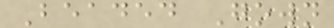Beaded Gown
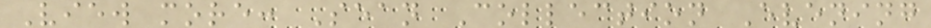View more: Sean Collection Evening
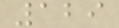129
